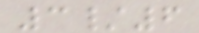3/6
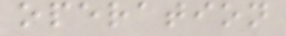operation
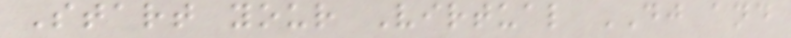Start your Virtual DJ and
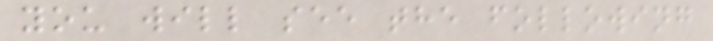you will see the following
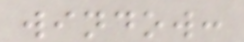window:
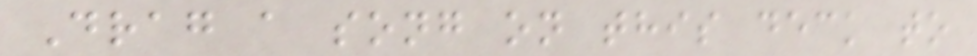Drag a song on this deck to
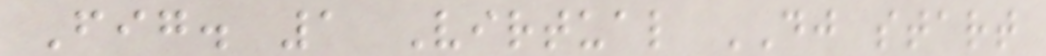Fig. 1 Virtual DJ start
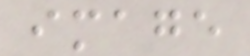image
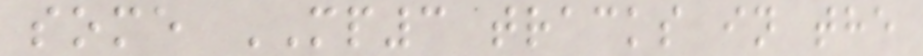some MP3 tracks in the
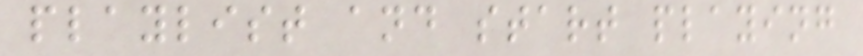playlist and start playing
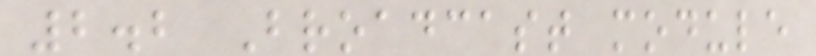2.2 Broadcast module
